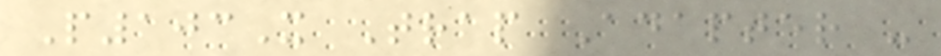P103X Trap Adapter -
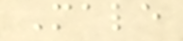Male
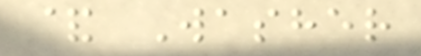& Washer
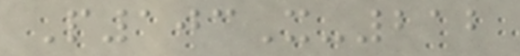P103X-212
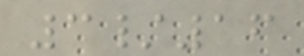3/16
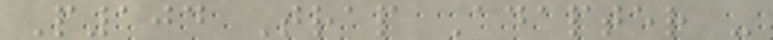P104 Trap Adapter -
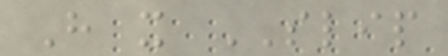H x SLIP
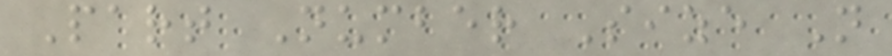Part Number Size N
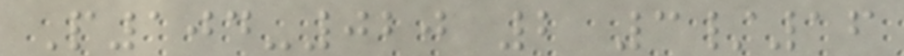P104-020 2 3/16
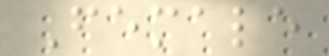Female
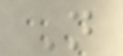N
